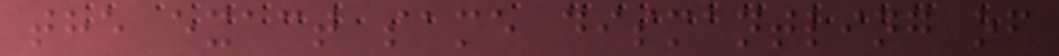the exact same dismantling of
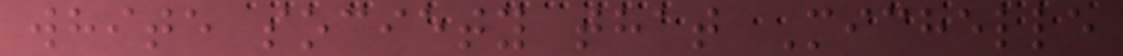white society that Michelle
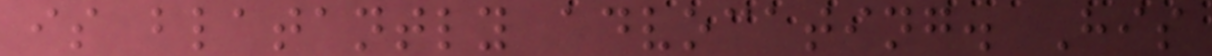is blatantly advocating. His
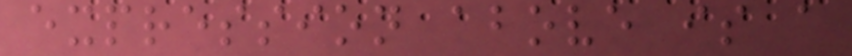expression above is a
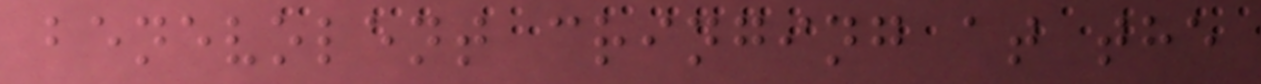benevolent cringing at the
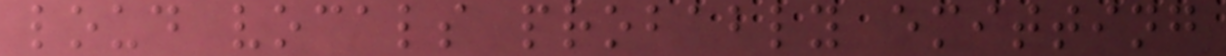loud vocals probably emitting
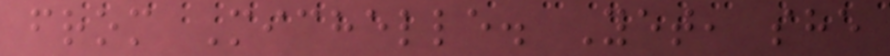from Michelle. Yet, she
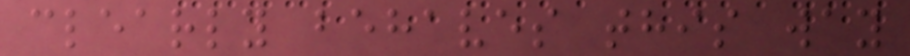clearly behaves this way
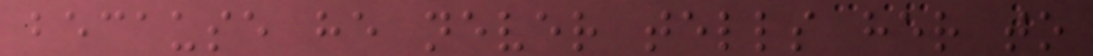because he never tells her to
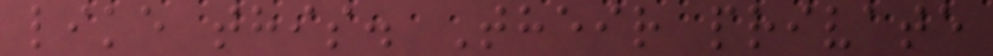like this. Their private
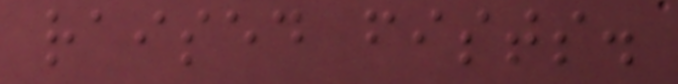raised fists.
